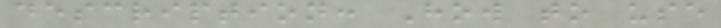description: How to use
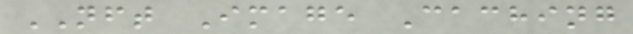NFT Image Caching
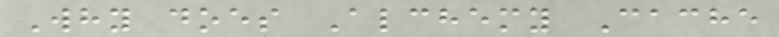Why does Alchemy Cache
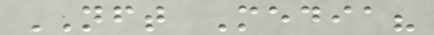NFT Media?
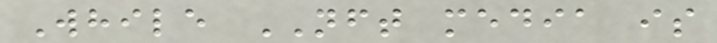While NFT media is
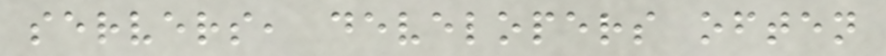servers, developers often
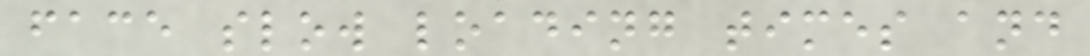face slow loading times and
